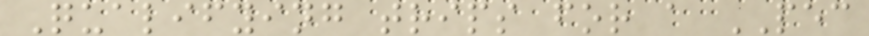Qualifying trips for a PEC
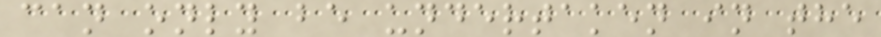can only be undertaken in the
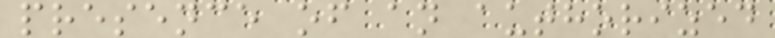presence of an authorized
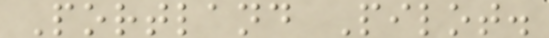Portland Pilot.
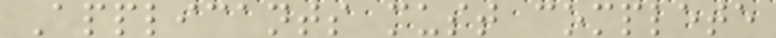Applicants must complete
